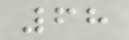68
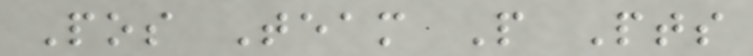Pos Team P Pts
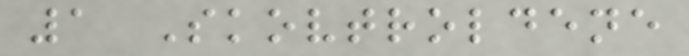1 Skovtroldene
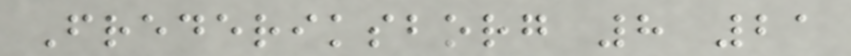Frederiksborg 8 21
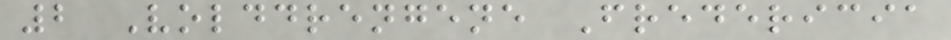2 Volddrengene Fredericia
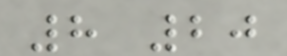8 20
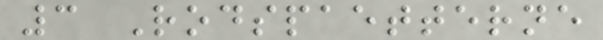3 Rodspaetterne
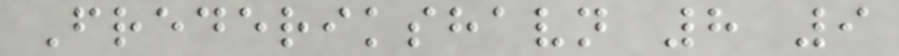Frederikshavn 8 9
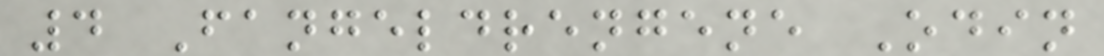4 Fangeldrengene Odin
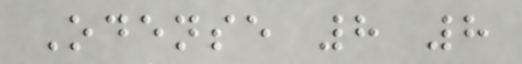Odense 8 8
